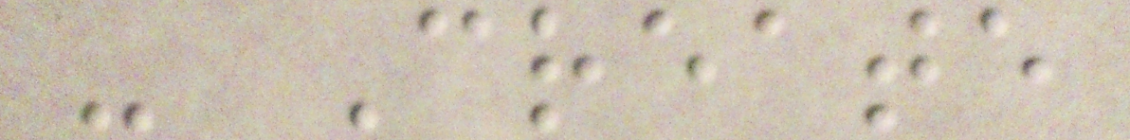- Create
